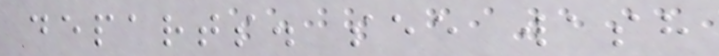departs. see wash
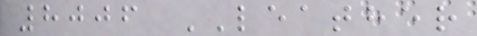8006 LEATHER
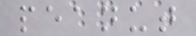peanut
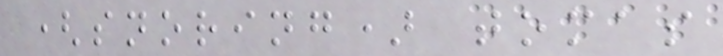(snoring) tomas
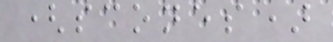(scones)
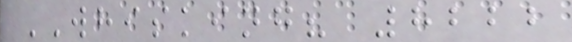WHISKING? 8222
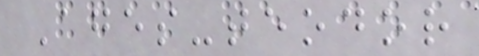Ages-teodor
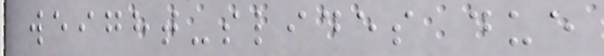weight-slides due
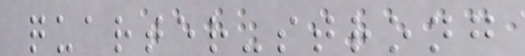quarter-strong
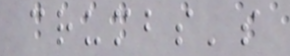crumbs's
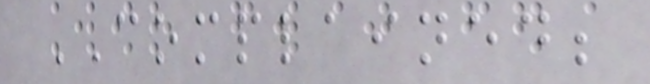COMPLAINED;
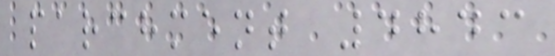parchment 4843
